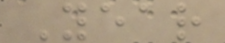Year
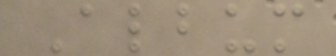Album
